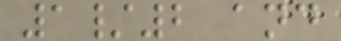1/2 and
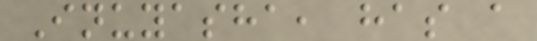Inuyasha, has a
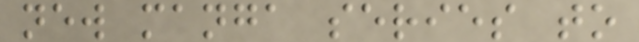new manga series to
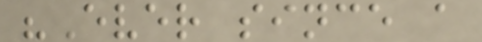"Ever since a
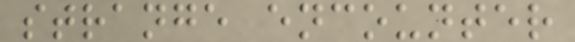strange encounter
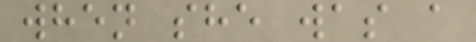when she was a
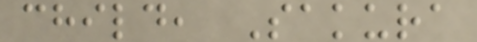child, Sakura
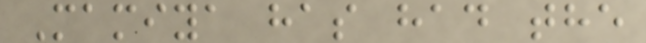Mamiya has had the
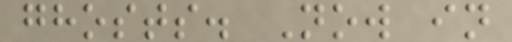ghosts. Now in
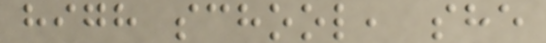high school, she
